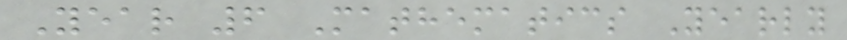Year 6 Mathematics Yearly
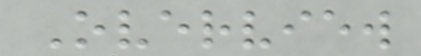Overview
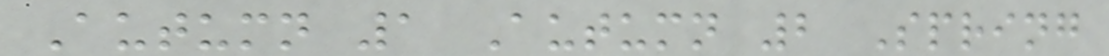Autumn 1 Autumn 2 Spring
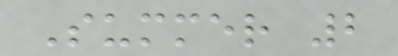Summer 2
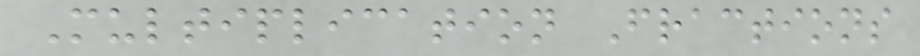Multiplication Fractions
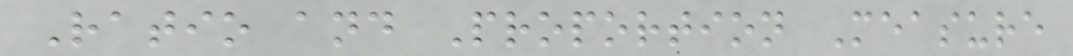Ratio and Proportion Measure
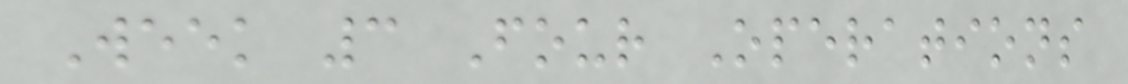Week 3 Four Operations
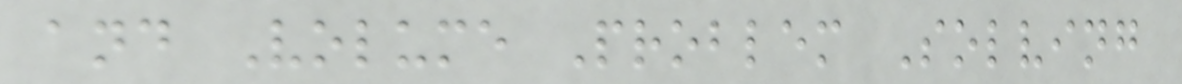and Volume Problem Solving
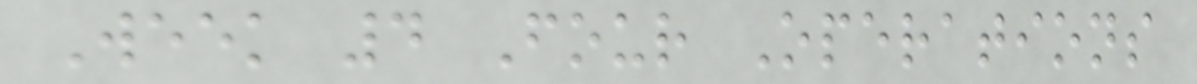Week 4 Four Operations
